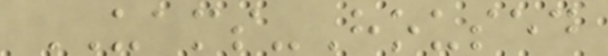UAMS-Housed
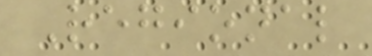Regional
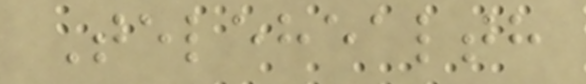Telehealth
